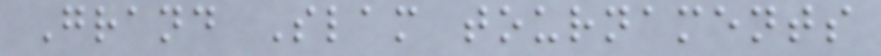Grand Slam tournaments
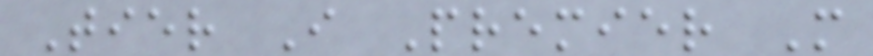Tier I Premier M
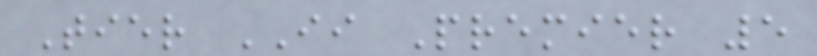Tier II Premier 5
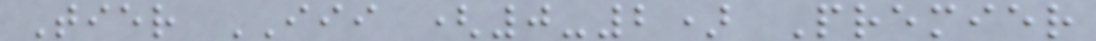Tier III (0-2) Premier
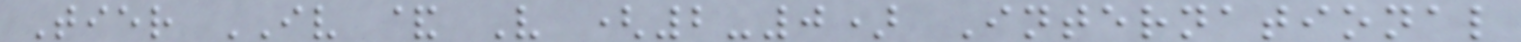Tier IV & V (2-0) International
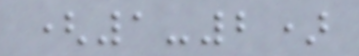(1-2)
